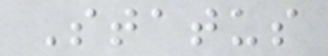Status
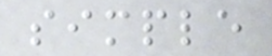simple
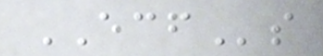ECFs
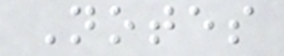Notes
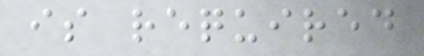is required
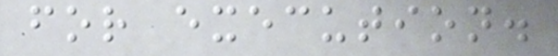for execution.
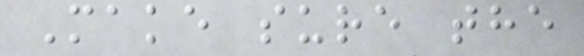Make sure the
